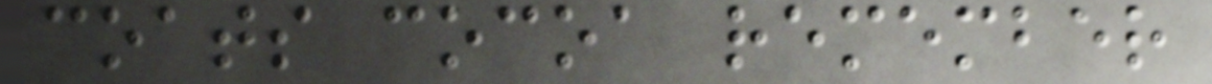coats cocoa remember
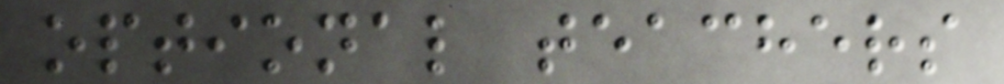optional teachers
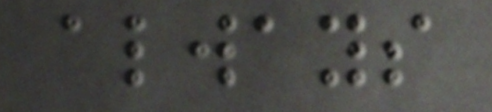always
